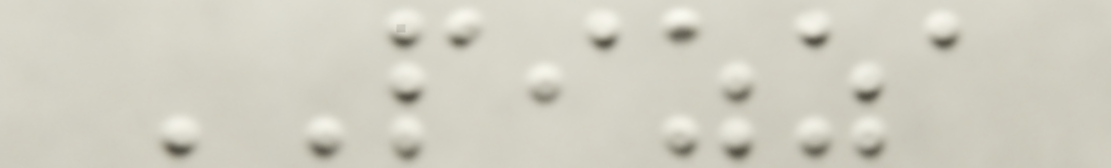PIZZA
